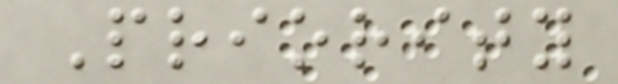Priority
